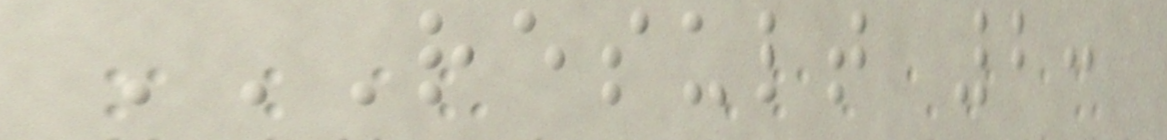RESULT 2:
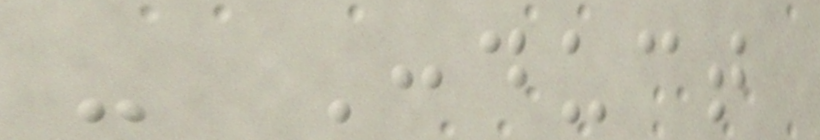- Conduct
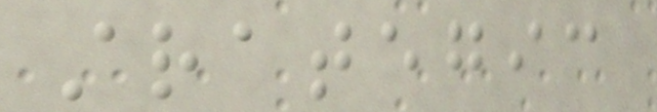strategic
